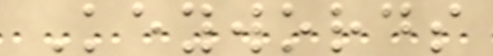Keywords
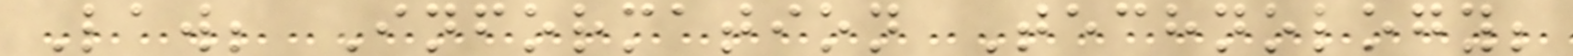Law; Information Technology;
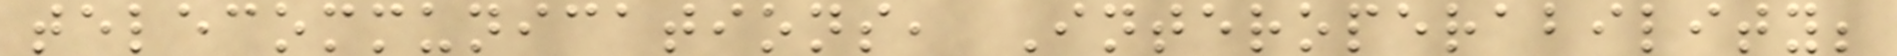telecommunications, Interoperability;
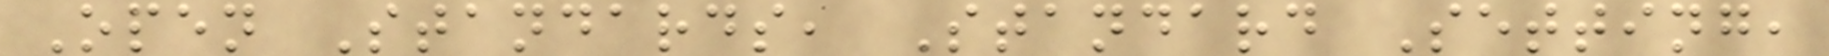Open Standards, Standard Setting,
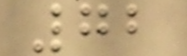72
